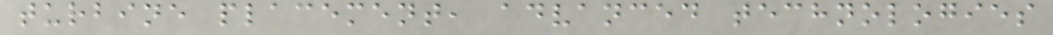turbine placement, advanced technologies
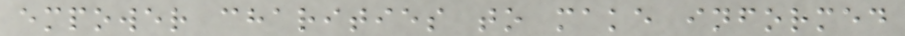empower charities to make informed
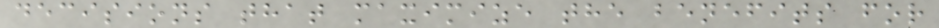decisions that maximize the benefits for
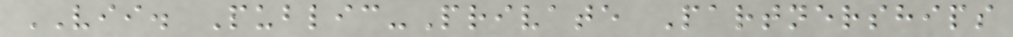VII. Public-Private Partnerships
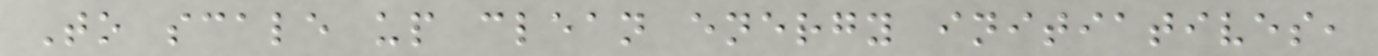To scale up clean energy initiatives,
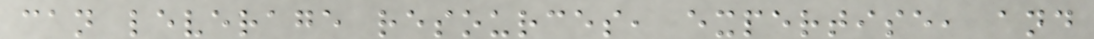can leverage resources, expertise, and
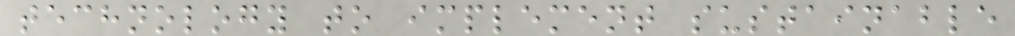technology to implement sustainable
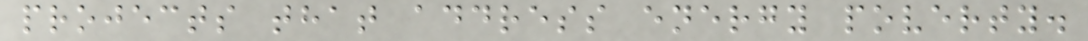projects that address energy poverty.
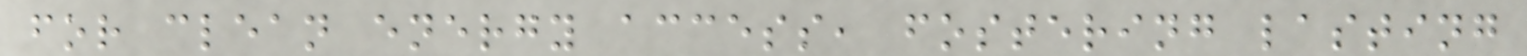for clean energy access, fostering lasting
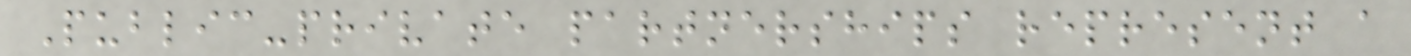Public-private partnerships represent a
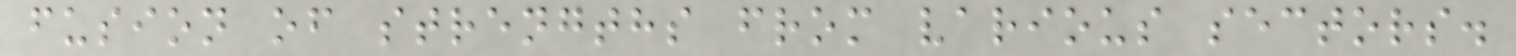fusion of strengths from various sectors.
